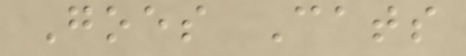Goes Cats
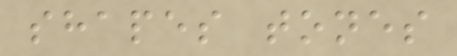shapes tones
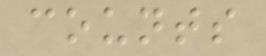counts
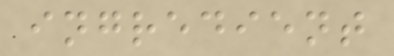ingredient
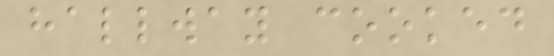hallway cooked
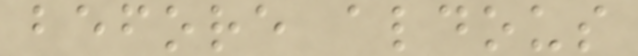before aldous
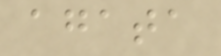agata
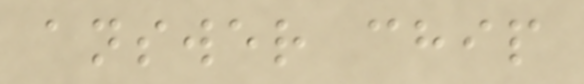answer chip
